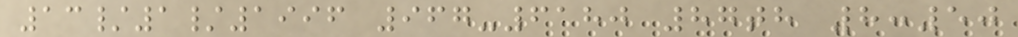13/1/1996 967-6180 87th 8:50
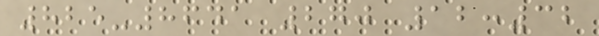825-8641 270 12:32
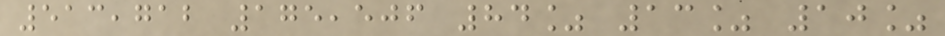513,712 175,506 84% 13% 10%
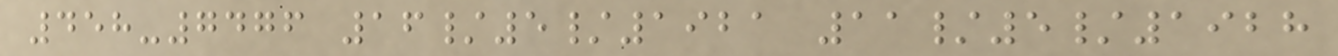458-7476 16/5/1921 11/5/1928
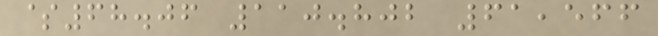$68.06 110.802 61,566
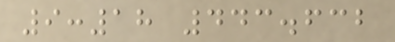9:18 443.632
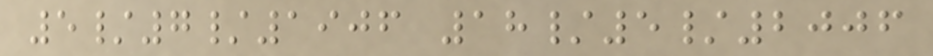5/7/1906 18/5/2006
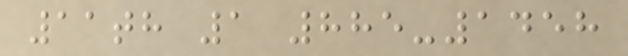11th 1 885-1458
